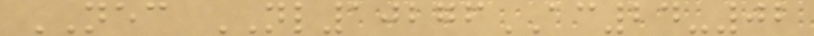NEC NL10276AC24-02
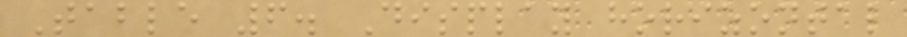Table 6. Display horizontal
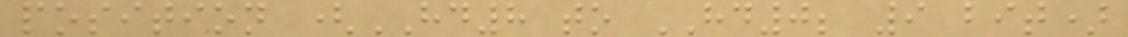position (HD8 to HD0; 9 bit)
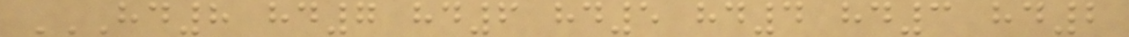HD8 HD7 HD6 HD5 HD4 HD3 HD2
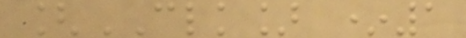[CLK] *1
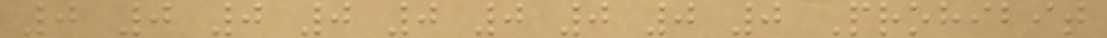0 0 0 0 0 0 0 0 0 Prohibit
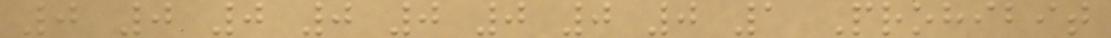0 0 0 0 0 0 0 0 1 Prohibit
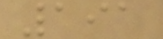191
